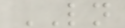LN
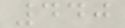440
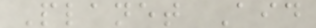Planet Aid
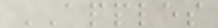APPLES
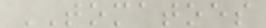TOMATOES
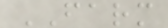FARM
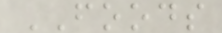FOODS
